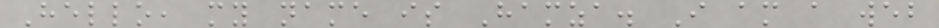Hello, my name is Hamza. I am a web
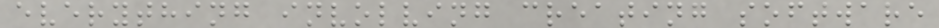everything involving creating software
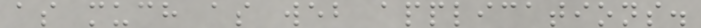as much as web applications.
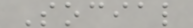Social
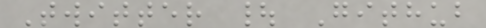Twitter | Github
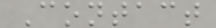Contact
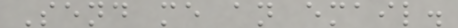Send me an email.
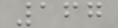167
